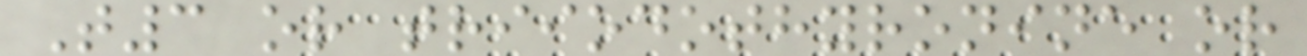T3 or triiodothyronine or
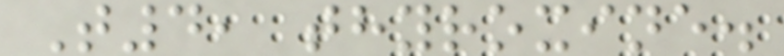T4, thyroxine.
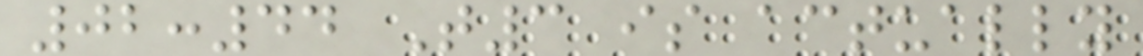02:44 T3 is actually
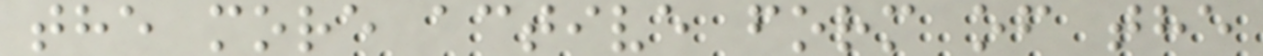the more active form of the
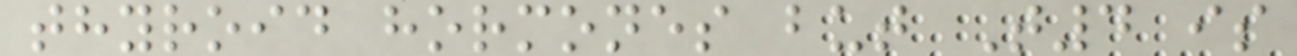thyroid hormones but T4 is
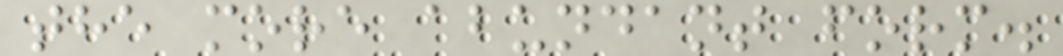the more abundant form.
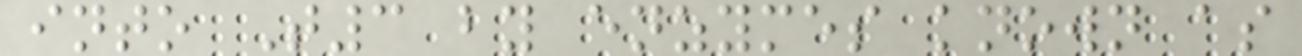into T3 by enzymes known as
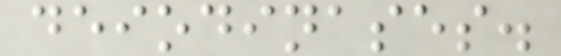deiodinases.
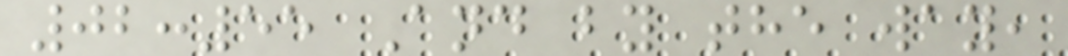02:55 And by the way,
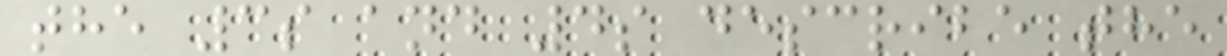the 3s and 4s describe the
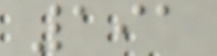191
